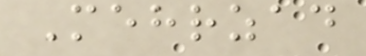Mehrzad
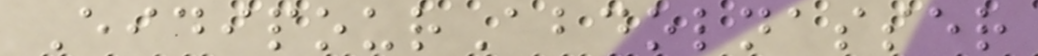EidipourAbdolnasser
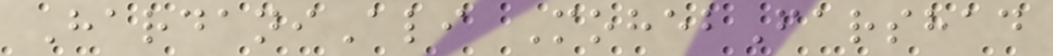HardaniAli MohebFarshad
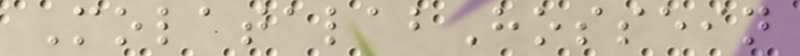MolatalabHossein
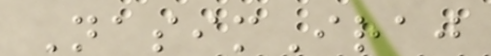NasimIraj
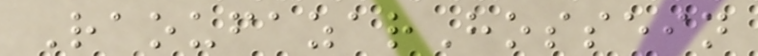RaoufazarHossein
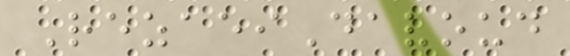RezaeiDavoud
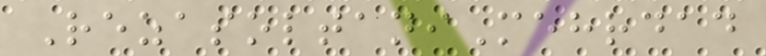RezasoltaniMehrdad
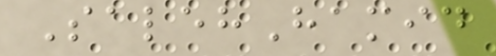SalehHamid
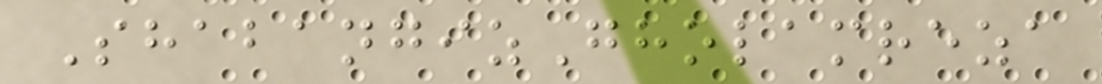ShabangizGholamreza
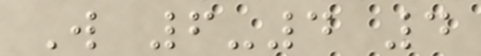W 6-4 4
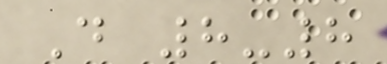D 8-8
